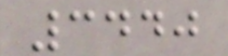3440
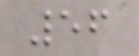56
